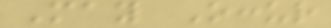May Occur
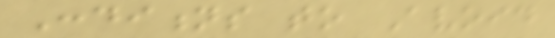Conditions to Avoid
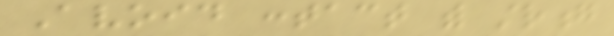Avoid contact with strong
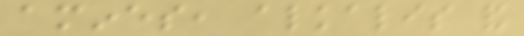amines, alkalis and
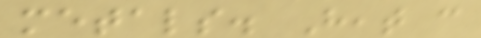metals. Heat can
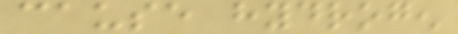cause hydrogen
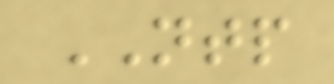NTP
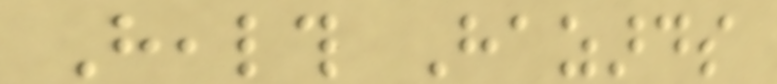Health Hazards
